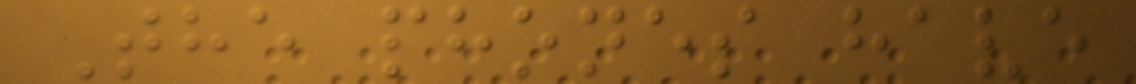The phones have
